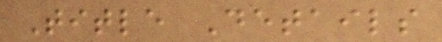Title Details
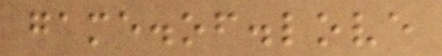game.of.love
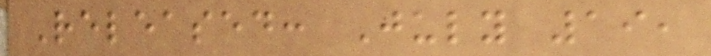Released: July 19,
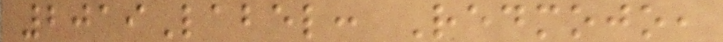2019Label: Redmojo,
